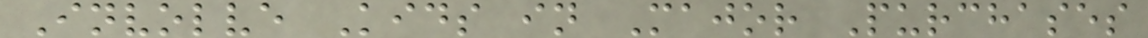Involve Kids in Major Purchases
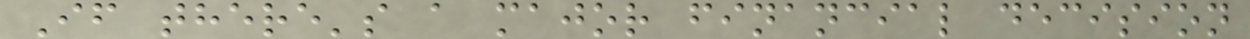If there's a major financial decision
